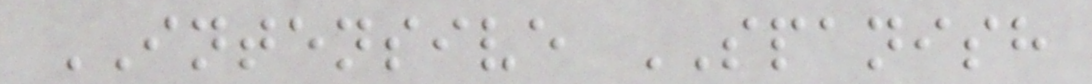INTENSIVE SPANISH
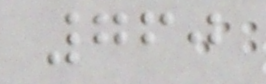760
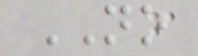NO
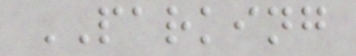PARKING
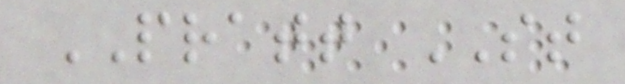PRATT ST
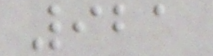921
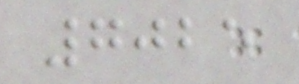7025
